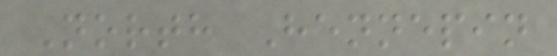North Hennepin
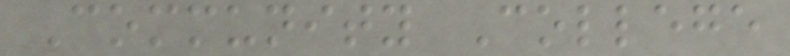Community College
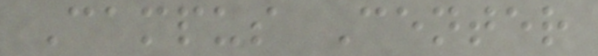Campus Center
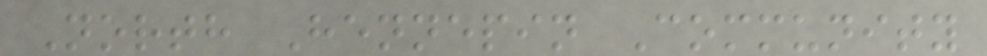North Hennepin Community
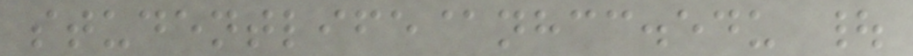studentlife@nhcc.edu |
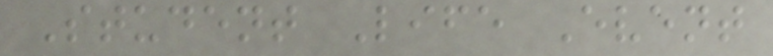Student Life Event
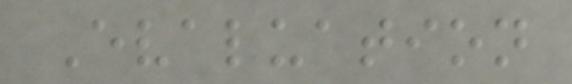Evaluation
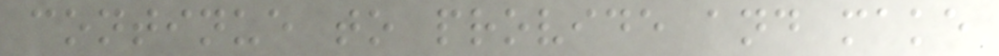continue to provide and make
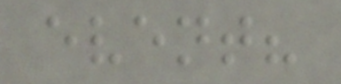event?
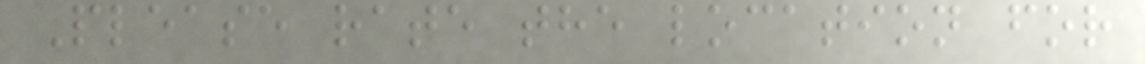Please rate the location for
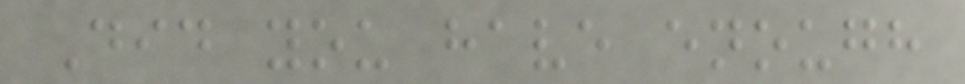Did you have enough
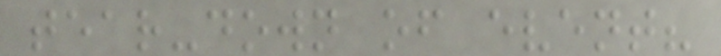tear-down of event?
